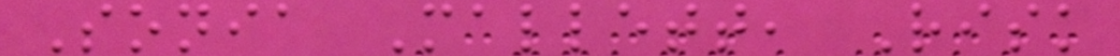Sonia Mallett, Risk
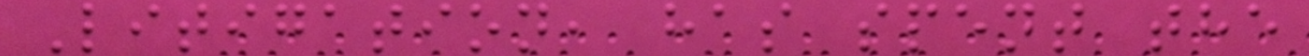Litigation, has spent the
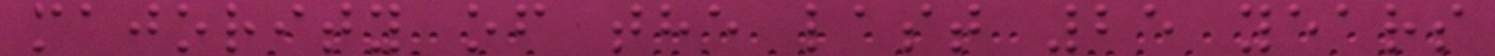majority of the last 25 years
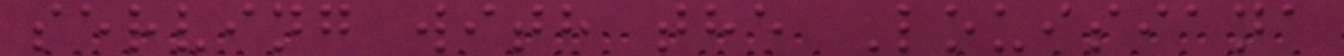serving with the Louisiana
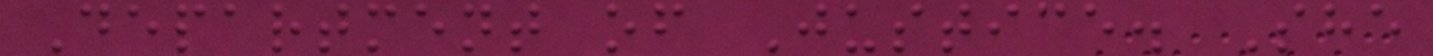Department of Justice. She
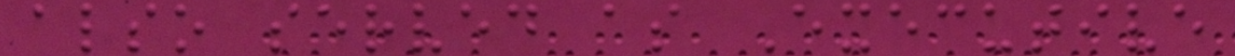also served as Executive
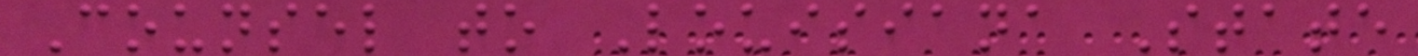Counsel to Louisiana State
